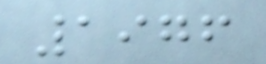1976
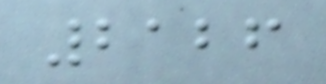2126
